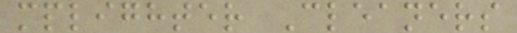mplighter Cleaners
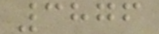3876
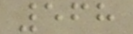568
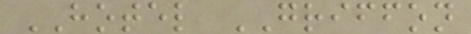HOTEL GRIFFON
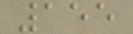155
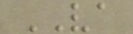VA
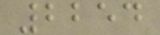2254
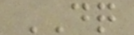DQ
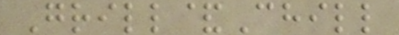Grill&Chill
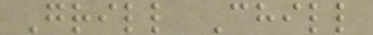Grill Chill
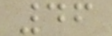46
